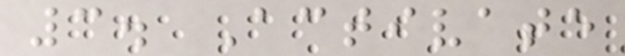3. Activate
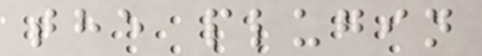the plugin
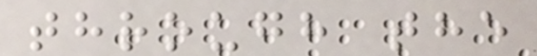through the
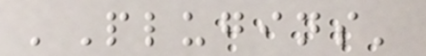'Plugins'
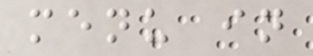menu in
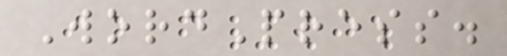WordPress.
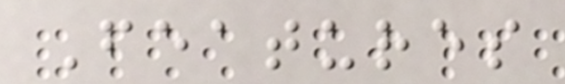Features
